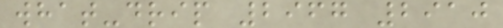what-drip 2967 2910
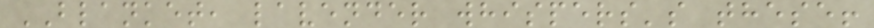BLANKET, lavender whispers's these!
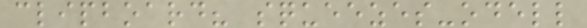clipboard? squeezes-odell
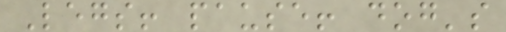Legs! pause! dog's
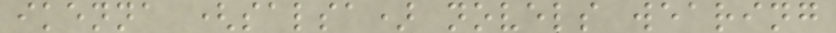ikenna (salsa) novels wearing
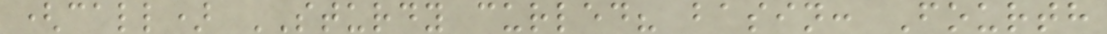(call) STURDY curled? basin: Fourth
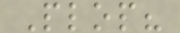Plop?
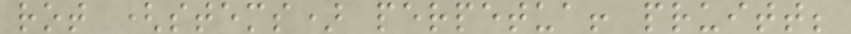rot (stems) perpetua! pruitt;
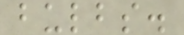bulbs.
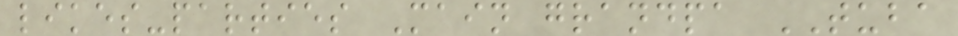likes-parties Main grandpa TUBA
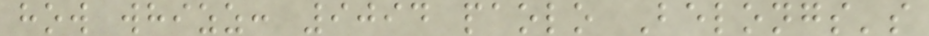how whizz: 9094 paolo Belongs's
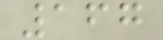167
